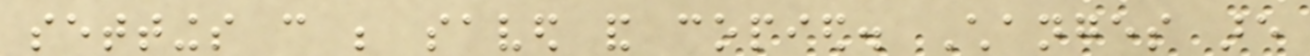settings can be saved and copied. Changes are
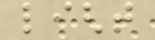light
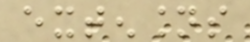extensions
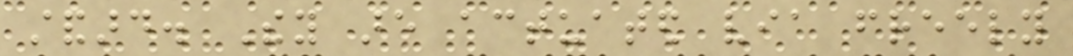standard. They are actuated via freely
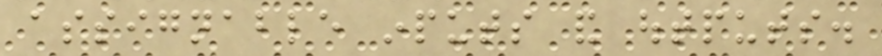assignable inputs and outputs.
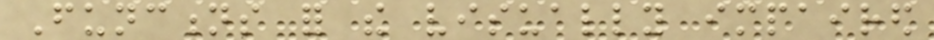Functions for the visually impaired
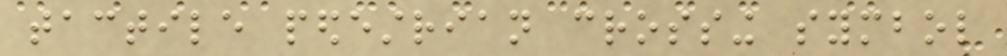tactile pedestrian crossing symbol
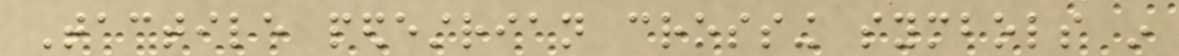Tactile pedestrian crossing symbols in
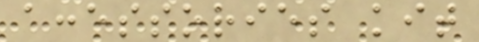accessories kit
